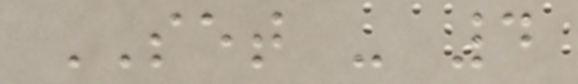SET - 4
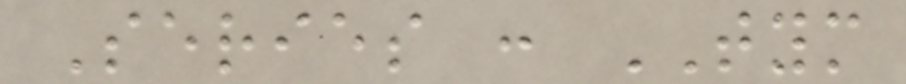Series : TYM
